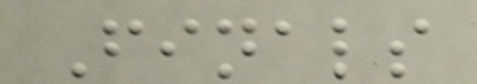Finals
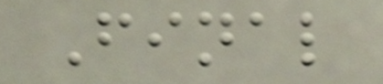Final
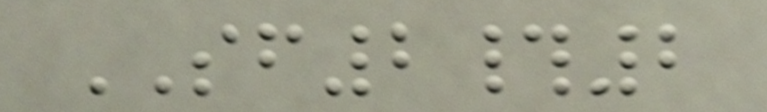SF2#2
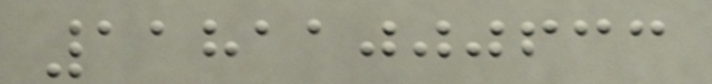11811000633
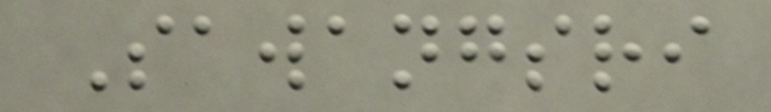Sawangsri
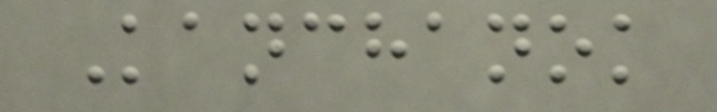Kanchanok
